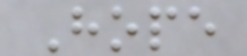Hope
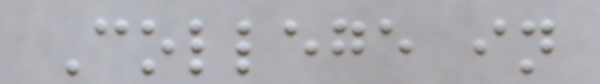College in
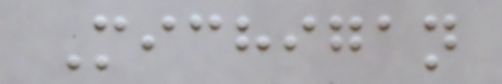Michigan
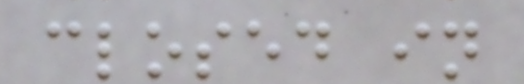closed in
